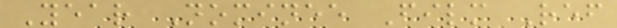Year Nominee Film Ref
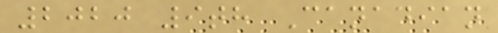2020 9th Canadian
